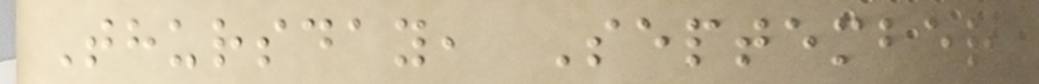Thursday, September
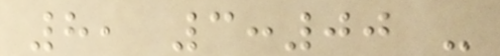8, 3:00 -
